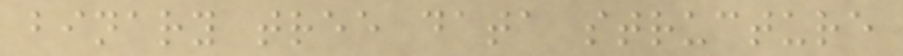binary tree data structure
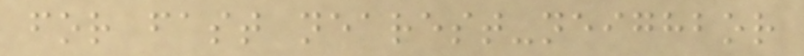for fast nearest-neighbor
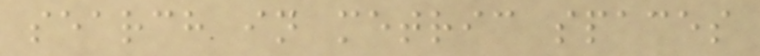search in metric spaces
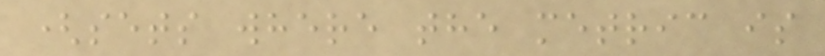(sets where the metric is
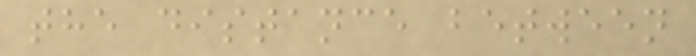the distance between
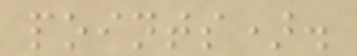points).
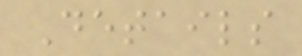Details
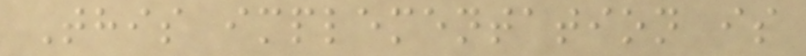This implementation is
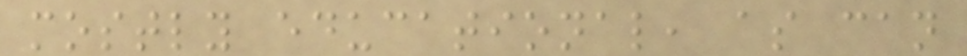mostly educational, as can
